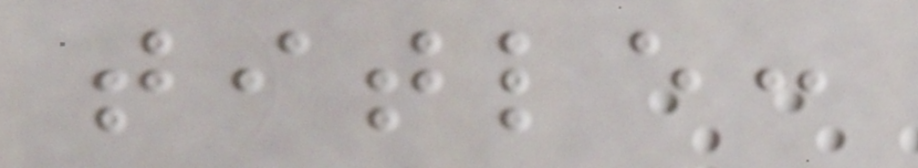title:
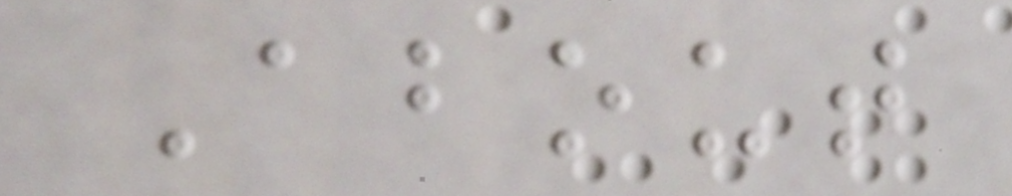About
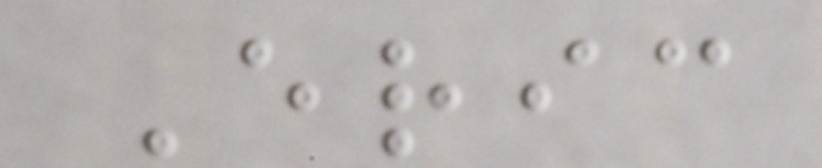Eric
